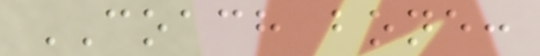COACH bone:
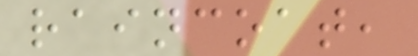raincoat,
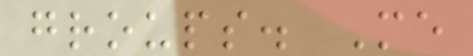groups. Me
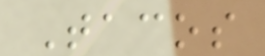Tacos
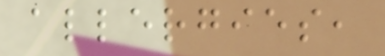allergies,
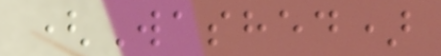(Washed)
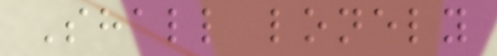Shall lonely
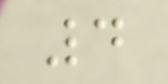4
